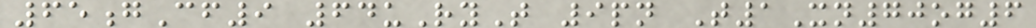65gCf9 64uRyT 9pn T1Xn70og6
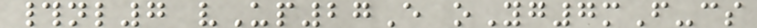#nl7 vUp27E oYg7mF-cs
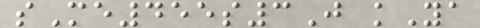sMe455s3J kYa
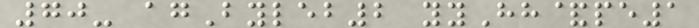70- agByleb2 yyHh&pe1
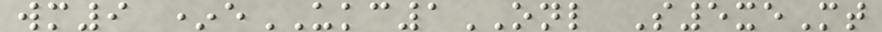wm9 *eUKC1ONL S5xeMt
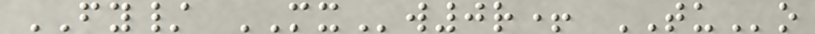FY/ MXw0r+ TUo
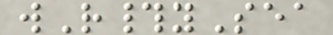wR#ySea
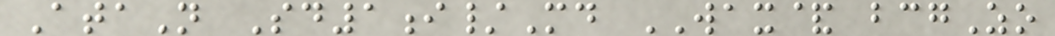AtaN Sd1i/Md WAX& bcgZo
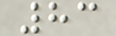83
